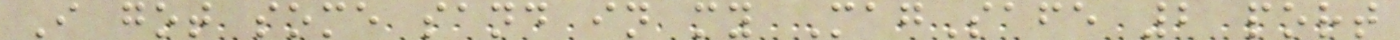I got some sand in my MagSafe 2 port
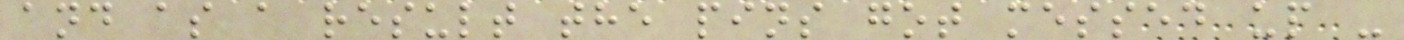and as a result the pins got messed up -
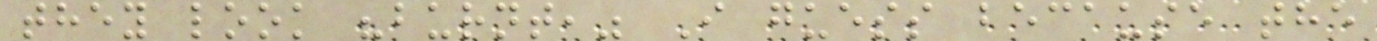they look "burnt," I guess because the
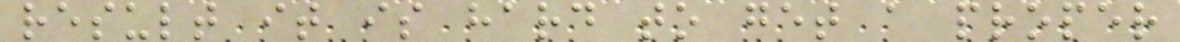result it is hard to get a proper
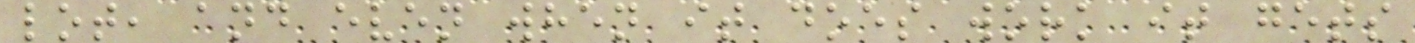lot, and even when it does work it gets
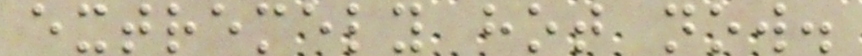extremely hot now.
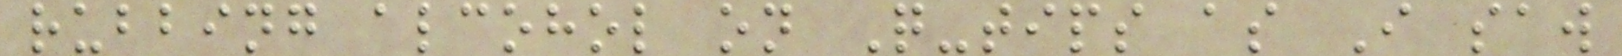rubbing alcohol on Q-tips as I saw
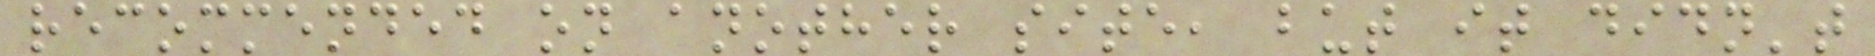recommended on another site, but it didn't
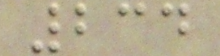234
